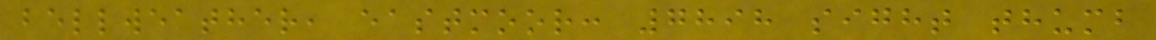bellweather, eastmoor: 7898 sight thumb
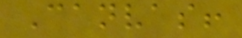Canvas!
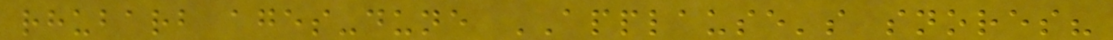rhubarb ages-dune APPLAUSE's snores?
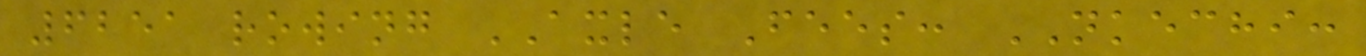6251 rowing AXLE Fees: NKECHI:
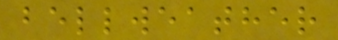bellweather
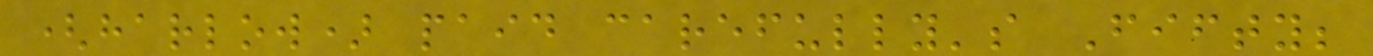(harlow) paid carefully's Fifty;
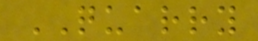QUARRY
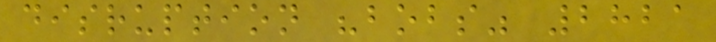disruption "bobs" 2821
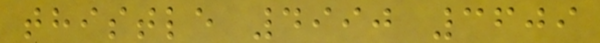thistle 4990 3609
